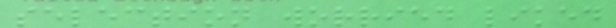selection worried liked
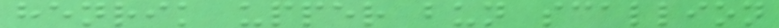henrik upper bun scallion
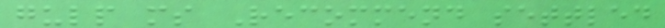gulp ms Recommend settled
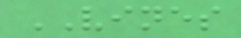VINES
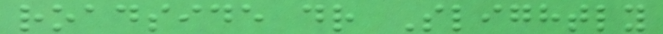roadside dr Slightly
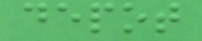depot
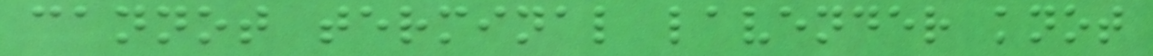cannot terminal lavender knot
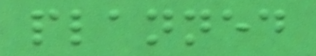planned
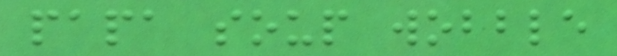papa soup wobble
